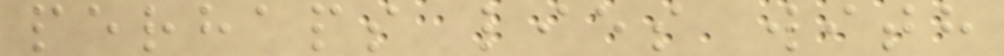perhaps lies with
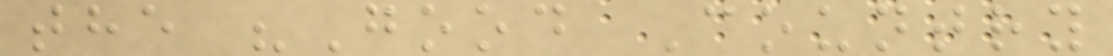the "Good Country
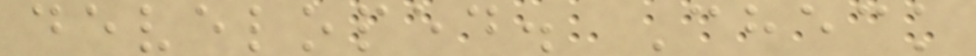developed. Check
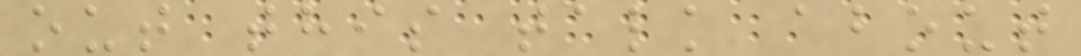out this talk about
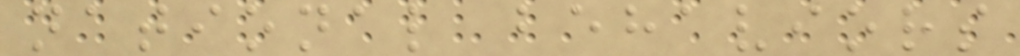national behaviors
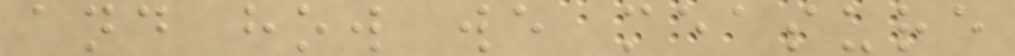and how we measure
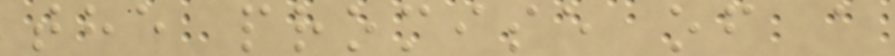the promise of a
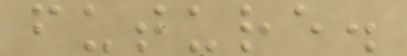future.
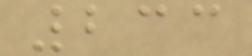233
